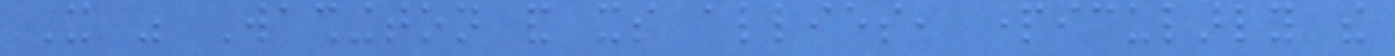It was Washington and its allies, particularly the
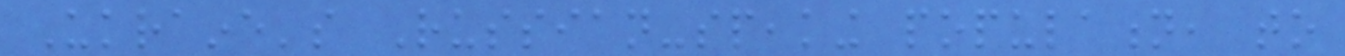Ukraine's Russian-speaking population, to
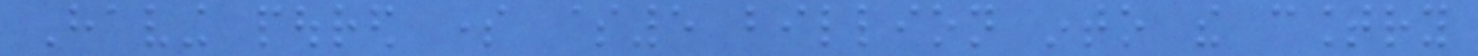Having poured some $5 billion into the country
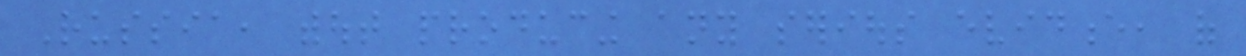Russia, without producing any serious evidence, of
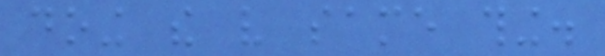doing the very same thing.
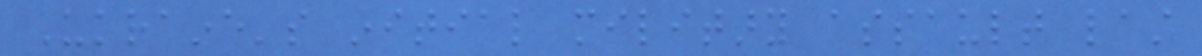Ukraine's initial military assault last
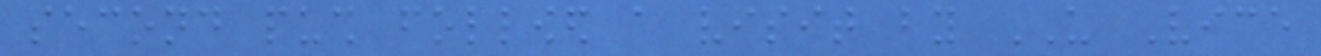second push followed a visit by US Vice
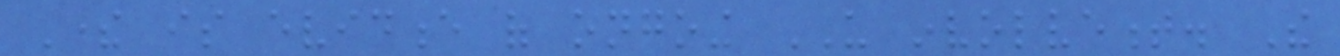There is evidence of ongoing US involvement. The
